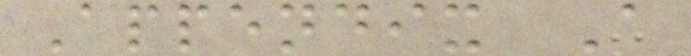Appendix A
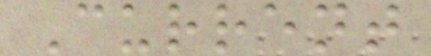Current
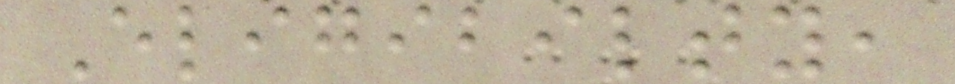Eligibilty,
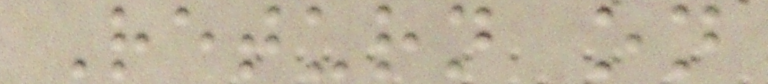Return on
